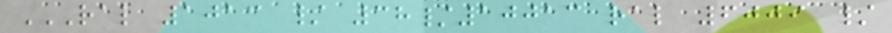RAL 1013 / 38/10013 RAL 6009 /
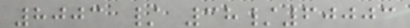8003 / 38/60003
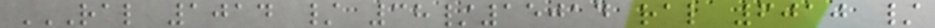RAL 1014 / 38/15014 RAL 6010 /
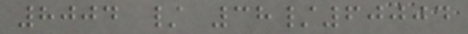8004 / 38/60004
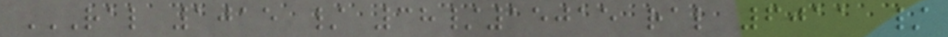RAL 1015 / 38/15015 RAL 6011 /
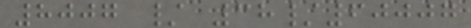8007 / 38/60007
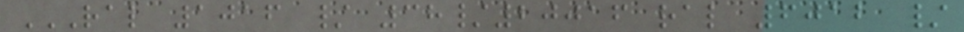RAL 1016 / 38/20016 RAL 6012 /
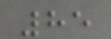85
